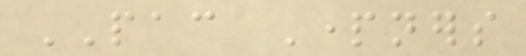PAC Partners
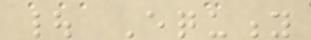| Equity
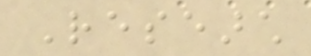Research
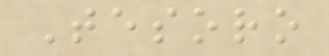Tesoro
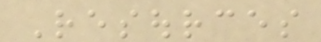Resources
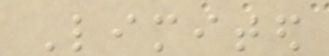Limited
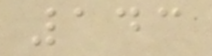143
